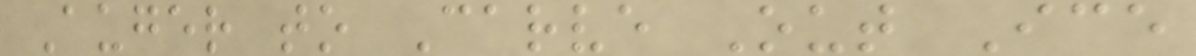Auger to Carve Out Ice
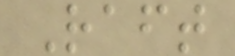Raft
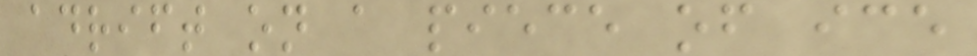adrift on a piece of ice
